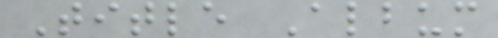Title Album
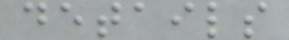details
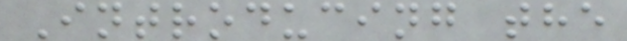Introducing the
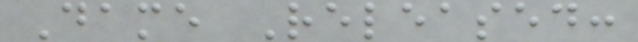Dame Released:
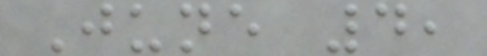June 4,
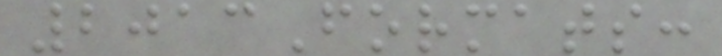2013Formats:
